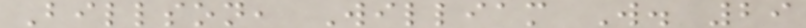Billson, William W. 29
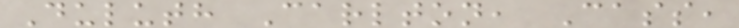Duluth Carlton, Cass,
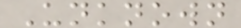Unknown
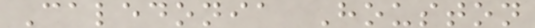Caledonia Houston
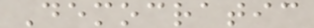Democratic
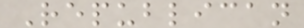Republican
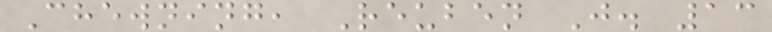Chewning, Reuben J. 13
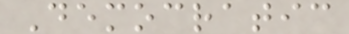Democratic
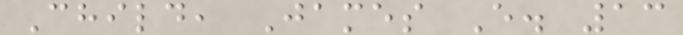Child, James E. 13
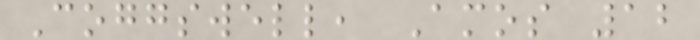Coggswell, Amos 12
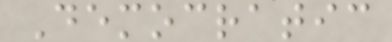Democratic
